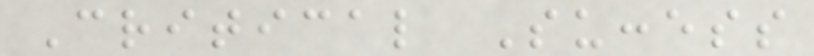Critical Success
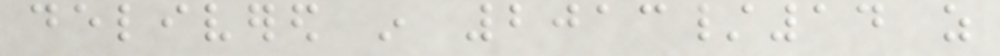delivered in 2013/14 as
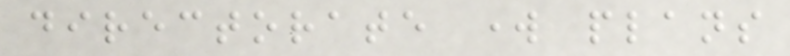directorate work plans
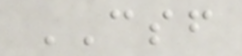CSF
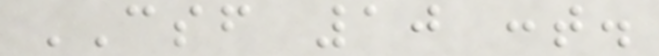CSF 10 cont.
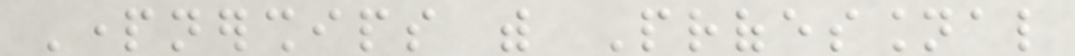Partnerships with Professional
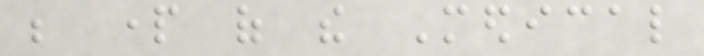be part of the Medical
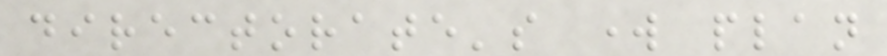directorate's work plan
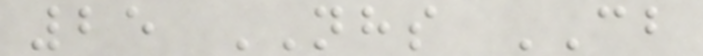25 NHS CB
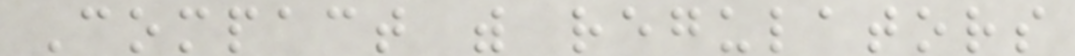Compact with regulators
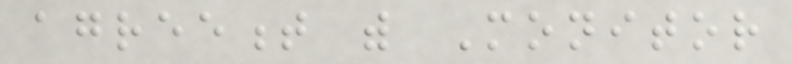agreement with Monitor
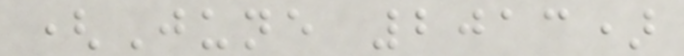(June 2013)
